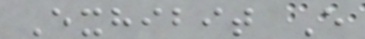Exhibit E
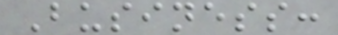Business:
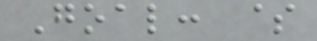Goal: $
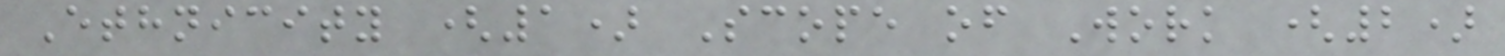Ethnicity (1) Scope of Work (2)
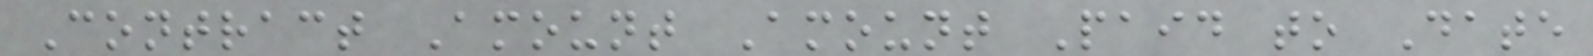Contract Amount Amount Paid to Date
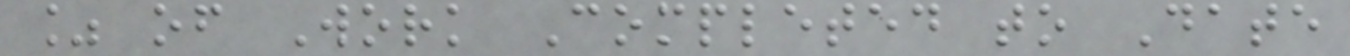% of Work Completed to Date
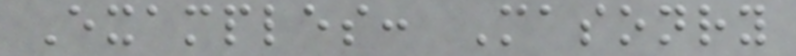Examples: Masonry
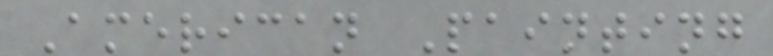American Painting
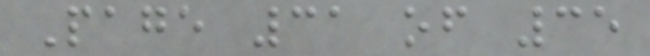Page 31 of 35
